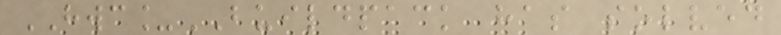HWC_BUILDPACK has solved
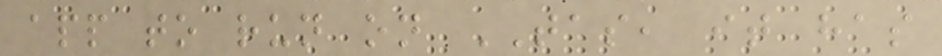app to run on TAS, it has
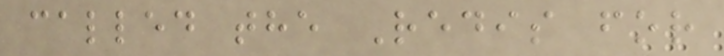called the Redis for
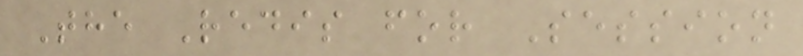The Redis for Session
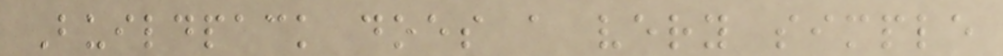Buildpack does a very simple
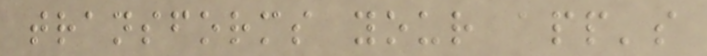transforms your app's
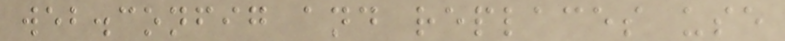web.config and replaces use
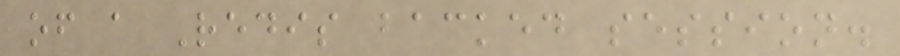of a Redis backed session.
